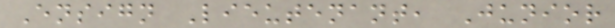Ensign Lieutenant, Junior
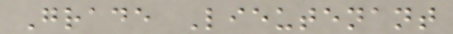Grade Lieutenant
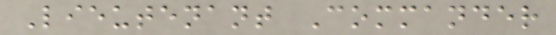Lieutenant Commander
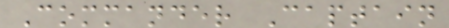Commander Captain
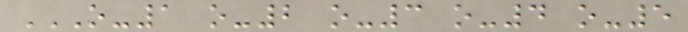O-1 O-2 O-3 O-4 O-5
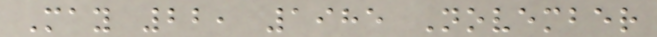May 22, 1985 November
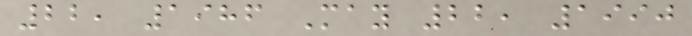22, 1986 May 22, 1990
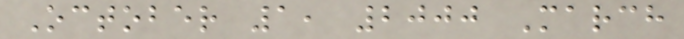October 1, 2000 March
